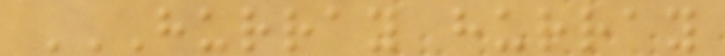HURRAY HURRAY
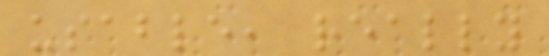usable, really
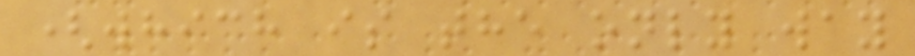(which is the only way
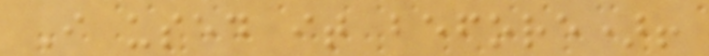I used it before)!
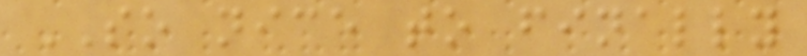SO nice to finally
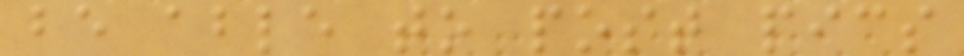be able to post pics
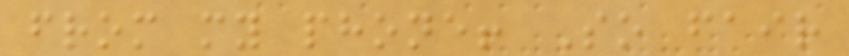from my phone! So fair
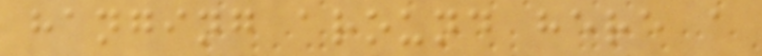hanging around here a
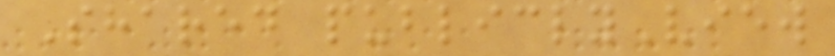Shared publiclyView
